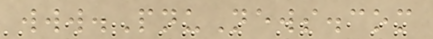www.PnuNews.com
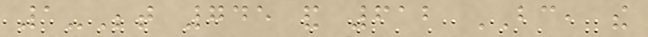1-Between 745 and 612 BC, the
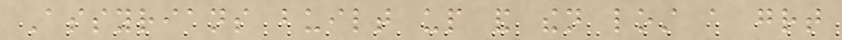Assyrians built up and then lost a great
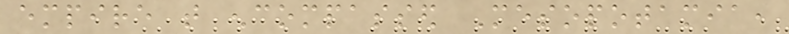empire that encompassed Mesopotamia,
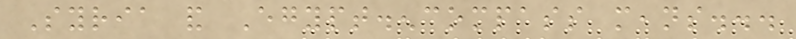Syria and Egypt.encompass means...
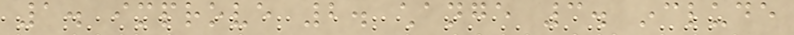1. improve 2. change 3. include
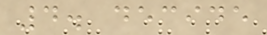4. decide
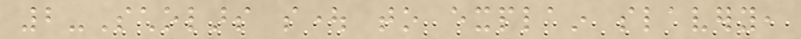2-Scholars sought to explain slavery,
